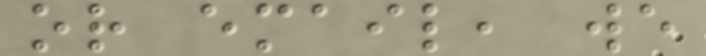or email, we
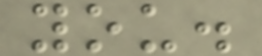you.
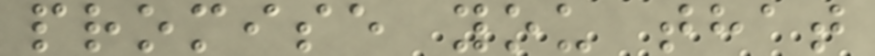promise you that
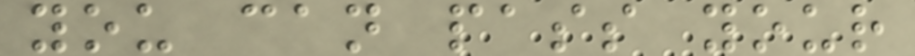you can pass your
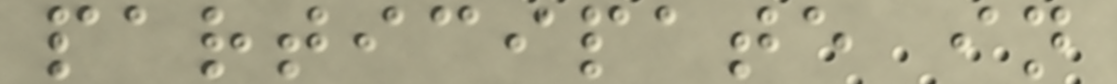participate in
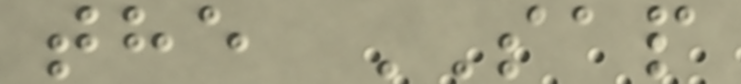the SAP
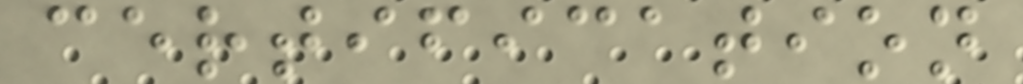certification
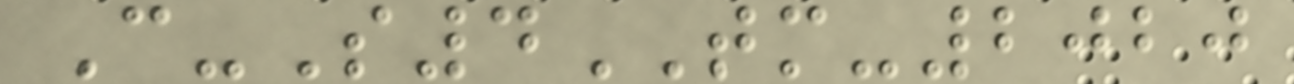C-S4TM-2020
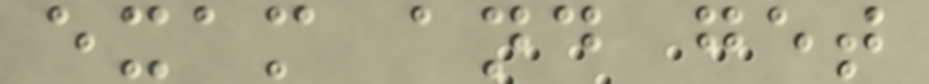exam and get
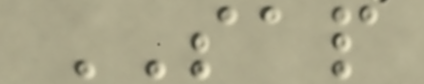SAP
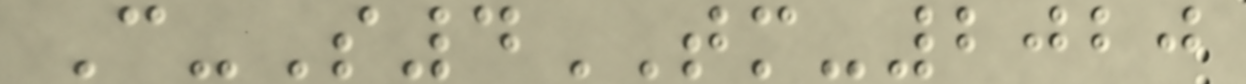C-S4TM-2020
